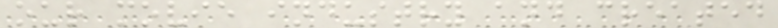our movie industry and created
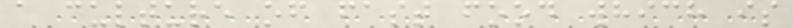a culture of fast food which is
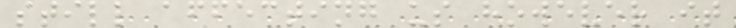still affecting us however it
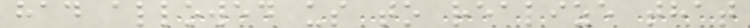had allowed us to realize that
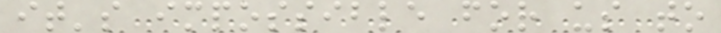it's impossible for us to
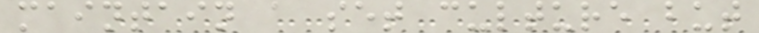maintain a set culture but
